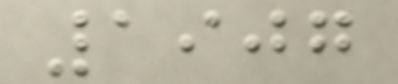1907
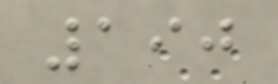190
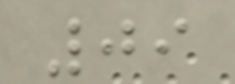09
